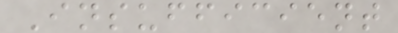Insufficient
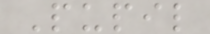Pupil
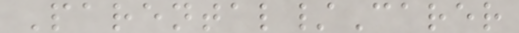Parental/Carer
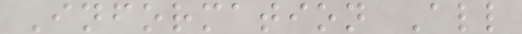Information All
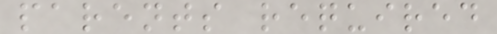parents required
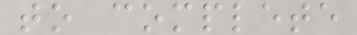to complete
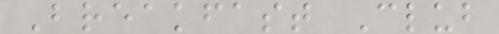Breakfast Club
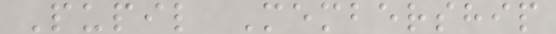Pupil Membership
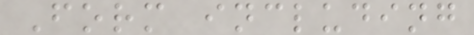Form including
